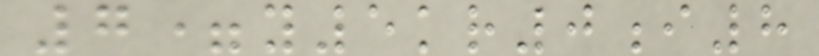7=y5kr0i8
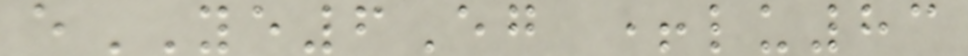eYE6Eg +lu83
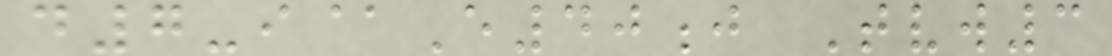d7-i@E40j Tvw3
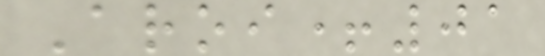Aroi+01
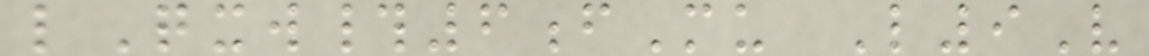lQxw#6fMu L9V
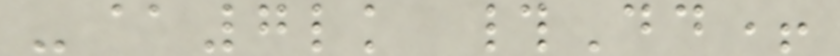-@7lk #Dd+
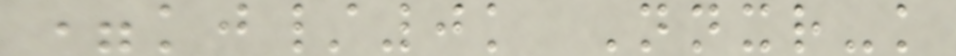=kj/0k Nnxr-k
